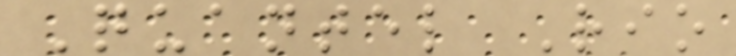Quantel Rio
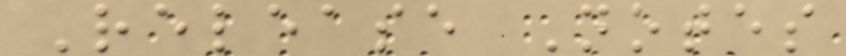Release Notes
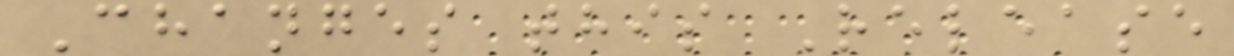Changes this Release
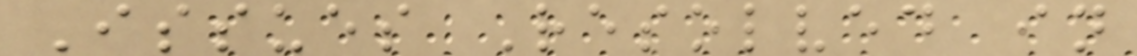Issues Resolved in
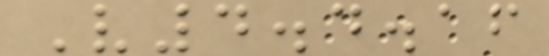V4.4.16
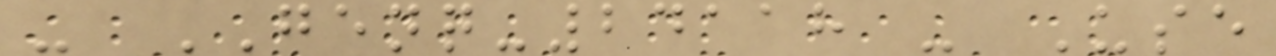- GENQ-24118 - Use
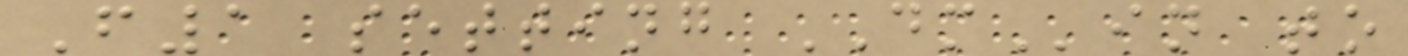F1 setting DMin to
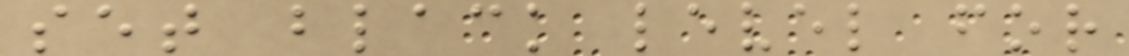set black level for
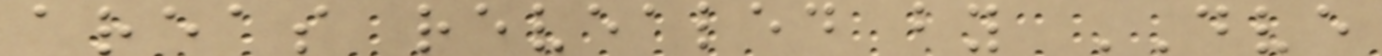areas revealed by DVE
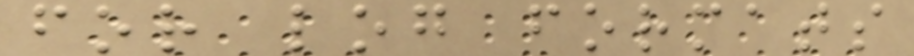for log formats
